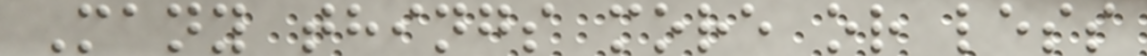Many things more or less
